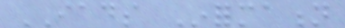IADS Information
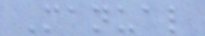Manual
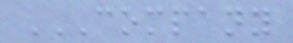COMPANY
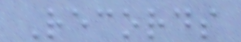Records
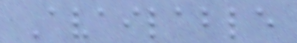Available
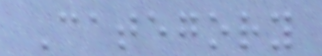Category
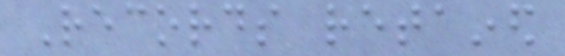Records retained
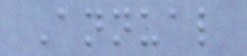Annual
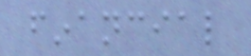financial
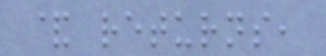& returns,
